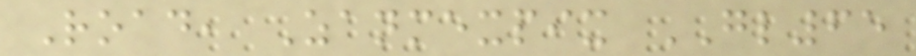Road, Zanmexpix GL65
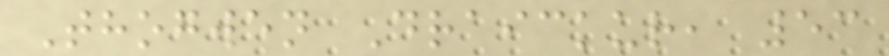Thogwen Draickur, 53
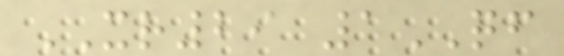XR29 1QF
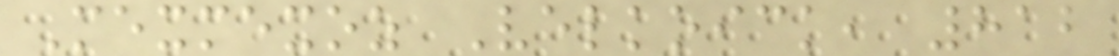Mexmexoz Velkoick, 812
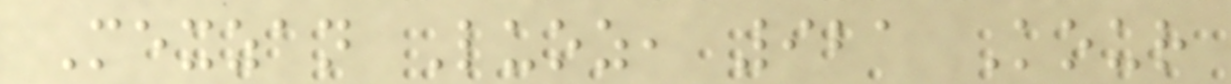Mexzan Luoz, 921 Kour
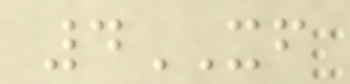4XF
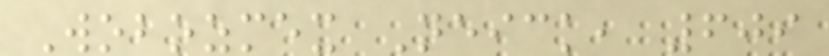Wobozmex Neick, 609
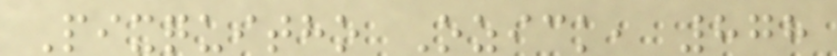Pixquitho Ozick, 878
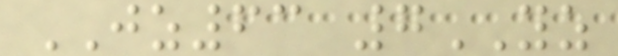JZ63 7YZ
